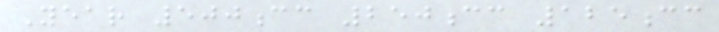Year 500cc 250cc 125cc
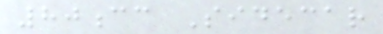80cc Sidecar
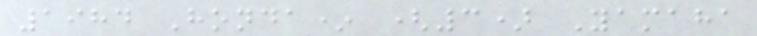1984 Honda* (3) Yamaha
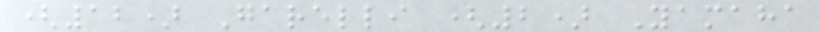(12) Garelli (2) Yamaha
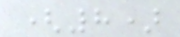(8)
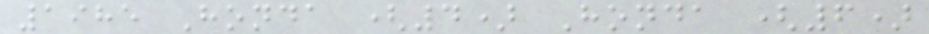1985 Honda (4) Honda (6)
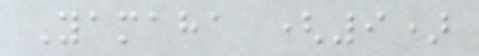Yamaha (9)
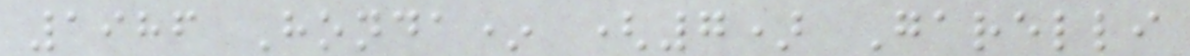1986 Honda* (7) Garelli
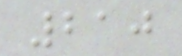210
